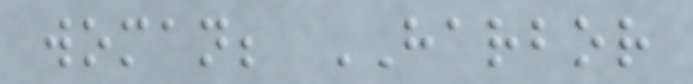woman; HARBOR
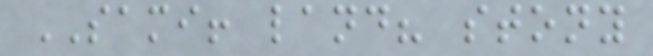SAMI! land? stony
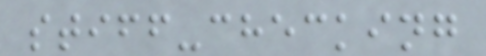stiff-checking
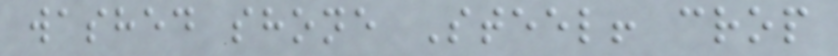washed shone Steel! crop
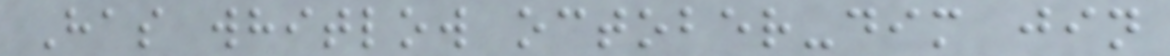Has whitlow october-dim jin
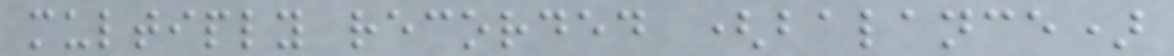multiply recorded (balance)
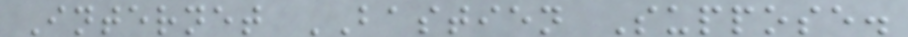Internet BASTIEN Suppose.
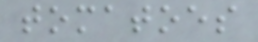tomatoes
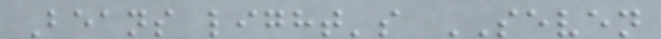Beans light's SEVEN
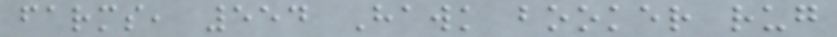farms, 554 Hawk booker rug
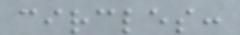circles:
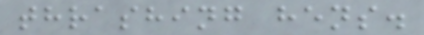thrashing hens.
